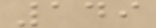149
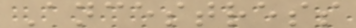Ancestress
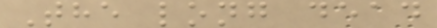The long dead
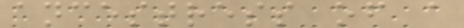ancestress of a
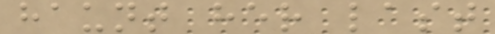haunt her last
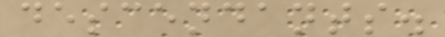descendants.
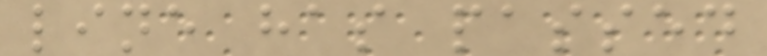line has passed
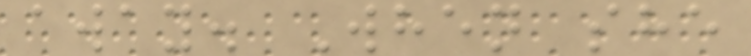away. When she
